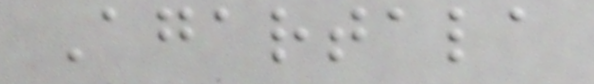Agartala
